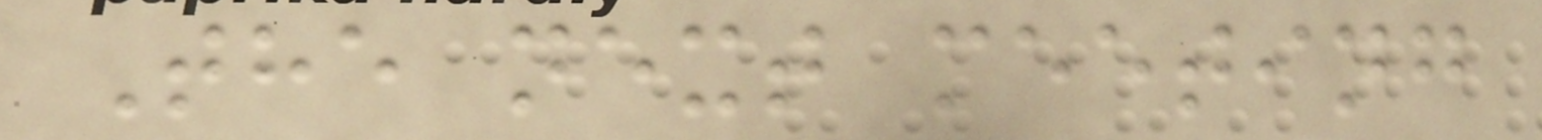The next meeting
